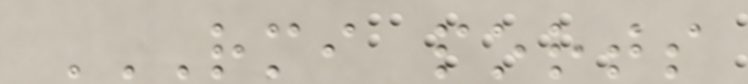RMI PORTS
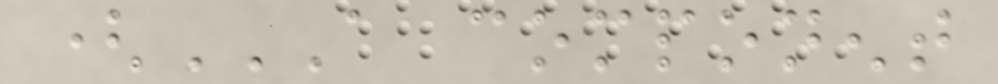(A COMPONENT
